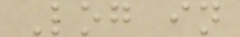Log in
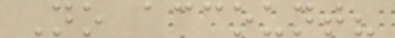No account?
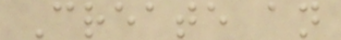Create an
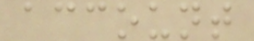account
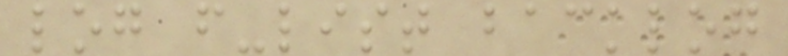log f-list backlog
